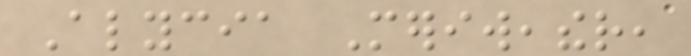Alycia Meriweather,
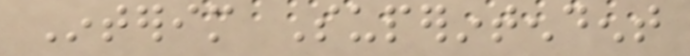Interim Superintendent
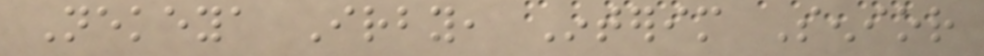Nekeya Irby, Interim Senior
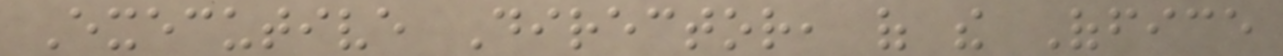Executive Director, of the Office
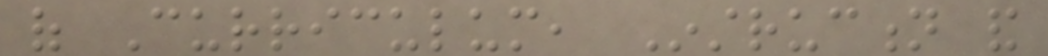of Curriculum, Instruction and
